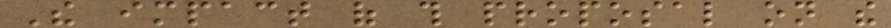The impact of this proposal on the
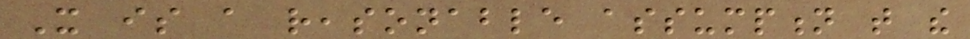It is a reasonable assumption that the
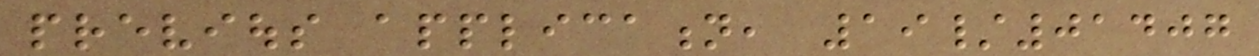previous application, 19/01407
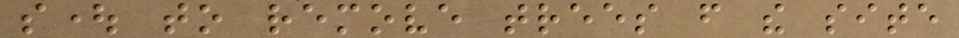sought to remove trees from the site
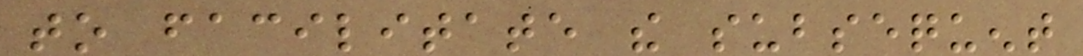to facilitate the subsequent
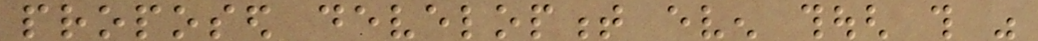proposed development even though this was
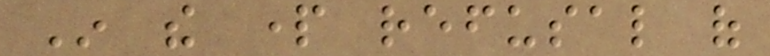In the part refusal of
